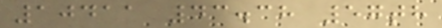10411 43.38 57th
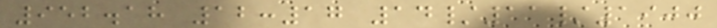952.18 12:17 14/11/1900
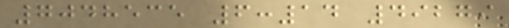7048535 6:14 49279
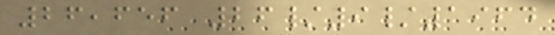26,656 26/9/1964
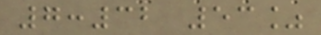7:32 53%
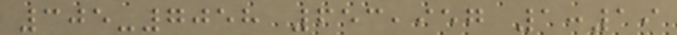305-7058 653,957 1:19
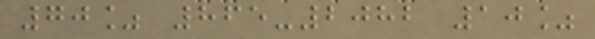70% 865-2082 10%
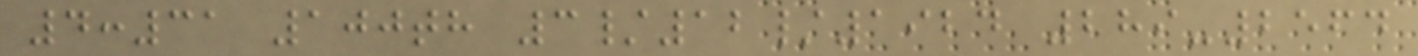4:31 100th 3/12/1924 289-2564
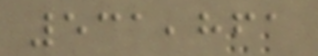531,861
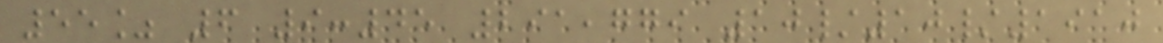55% 6 9:45 291,779 10/10/1910
